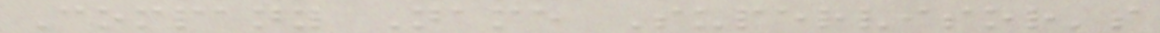Company Name Supervisor's
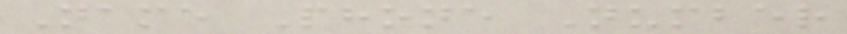Name Phone Number
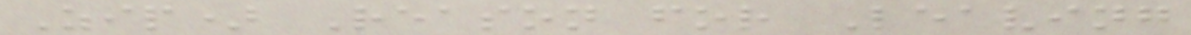Zip) Reason for Leaving
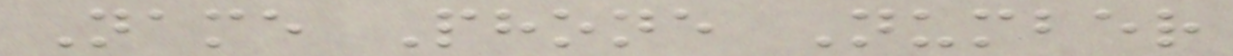Name Phone Number
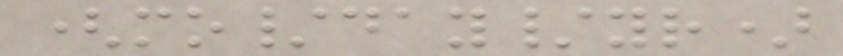(mo/day/yr)
